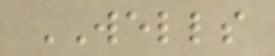WELLS
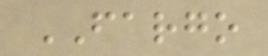FARGO
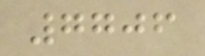7706
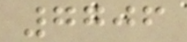7706
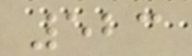523
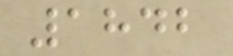1842
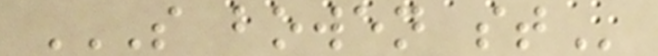S BOWEN ST
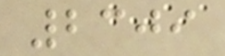2309
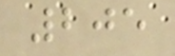205
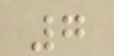7
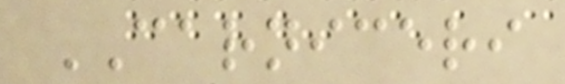CARNICERI
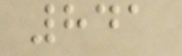841
